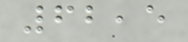62,5
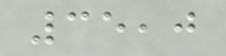35,0
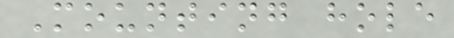Mounting hole
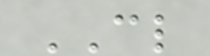CL
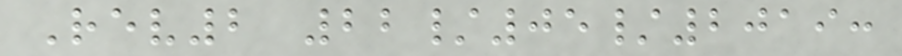Rev2 22/05/2019:
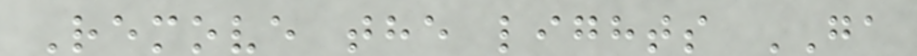Remove the lights GA
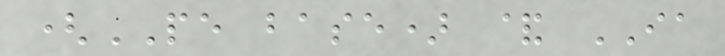(PE base) & IA
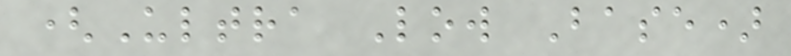(Ultra Low Base)
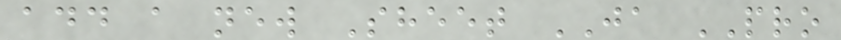add a new Sheet JA PRO
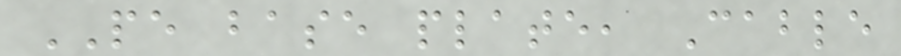PE base plate, Cable
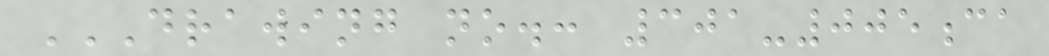DRAWING NO.: 301-005CA
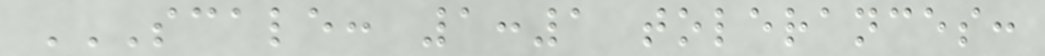SCALE: 1:1 TOLERANCES:
